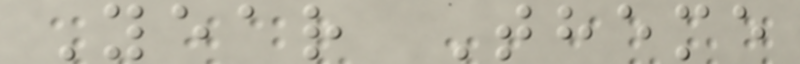Year Theme
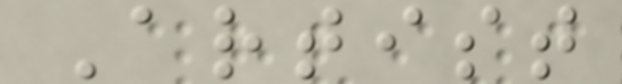Artist
